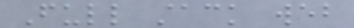Full stack web
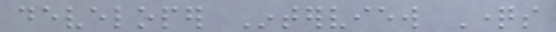developer Interview Questions
